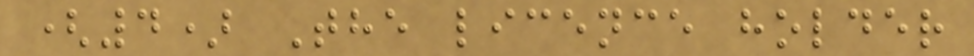(4) The licence holder
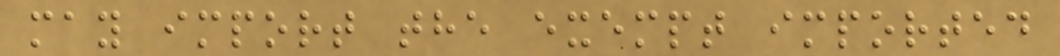may import the exempt imported
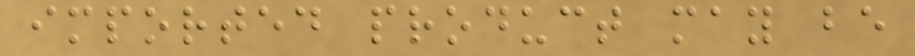imported product may be
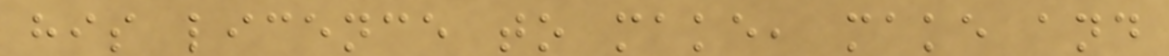his licence to make, make and
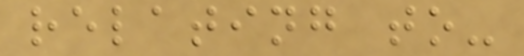relating to-
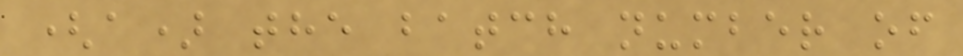(a) the batch number of
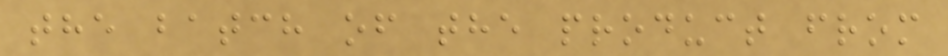the batch of the product from
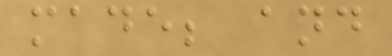made; and
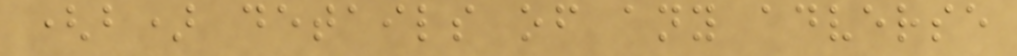(b) details of any adverse
